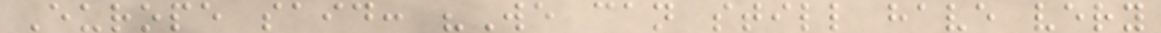Europe said: "We can still have very
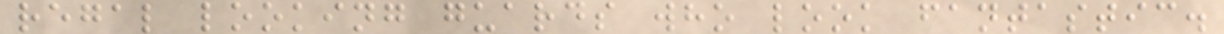regal looking guards who look fantastic.
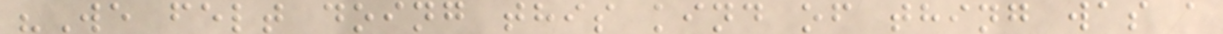"We felt doing this kind of thing was a
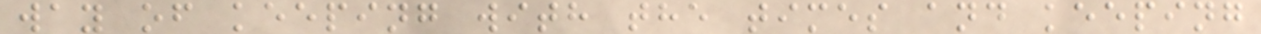way of keeping with the times and keeping
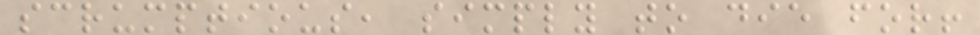scrumptious, simply to die for!
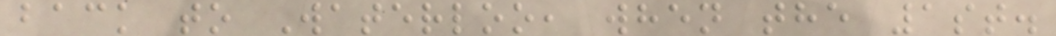back to Waterloo, when the 1st.
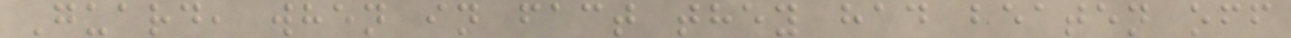Guard, when in fact they had beaten off
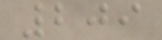209
